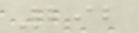292
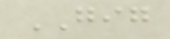GIG
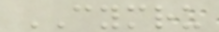CYMRU
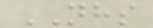NHS
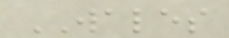WALES
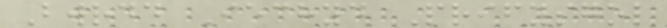Bwrdd Iechyd Prifysgol
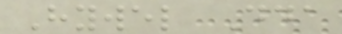Hywel Dda
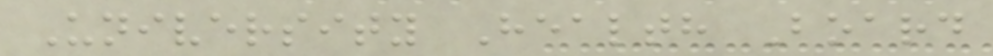University Health Board
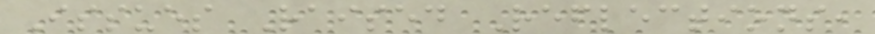Issues Raised Reflections,
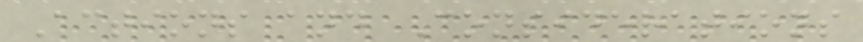Actions and Considerations
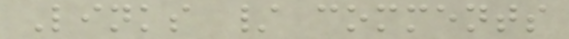Links / comments
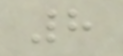8
